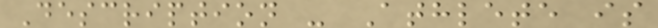Description - Athlete is
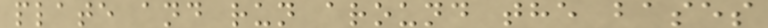plate and run around the bases
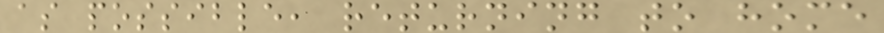as possible, returning to home
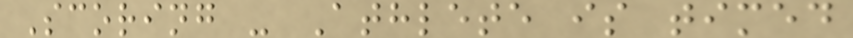Scoring - Athlete is timed
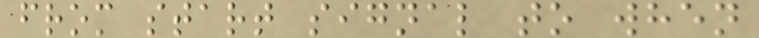from start signal to when
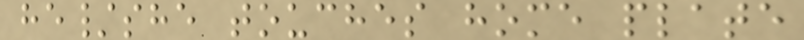he/she touches home plate
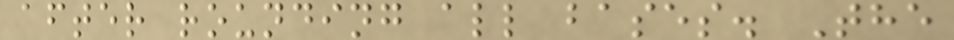after rounding all bases. The
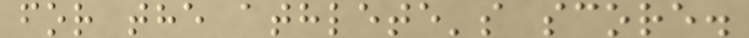for the athlete's score.
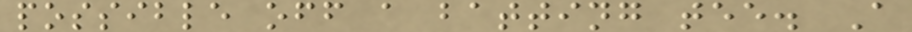possible off a batting tee. A
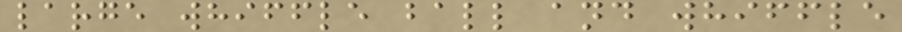large whiffle ball and whiffle
